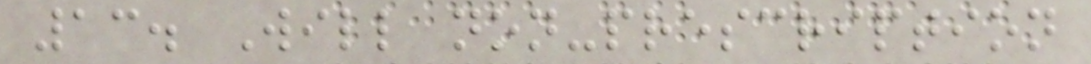13. Will non-prescription
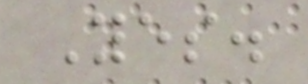Yes.
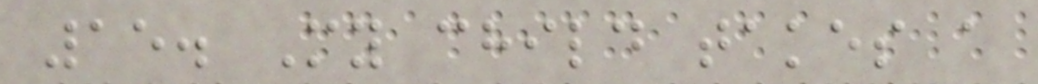15. My child takes a
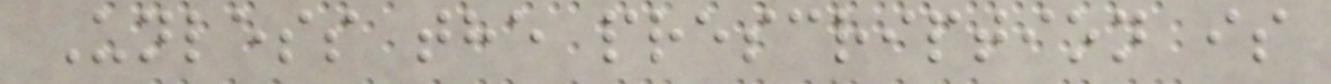Unless the prescription is
